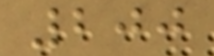200
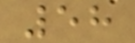58
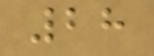28
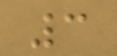3
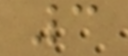3
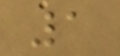1
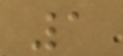1
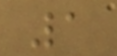1
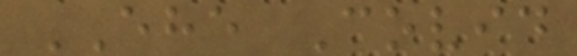EHE Covid
